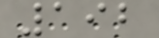192
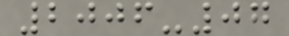2006-07
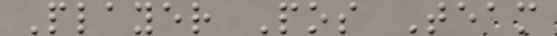Player Pos Team
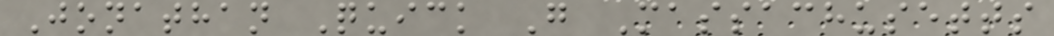Jonathan Quick G Massachusetts
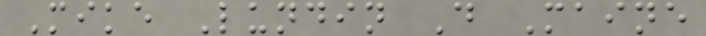Mike Lundin D Maine
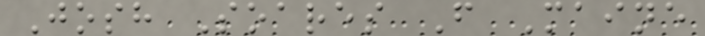Josh Soares F Maine
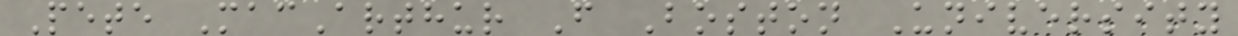Pete MacArthur F Boston University
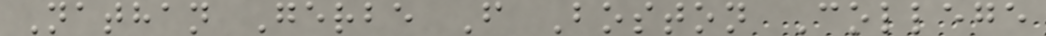Nathan Gerbe F Boston College
